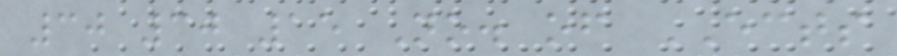30 30 15 No. of ECTS
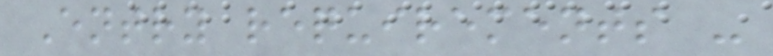Entry requirements -
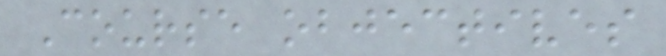Course objectives
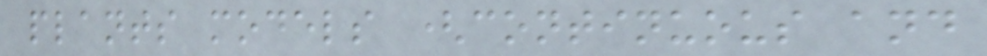plants models (continuous and
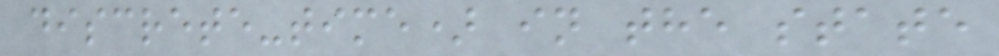discrete-time) in the state
